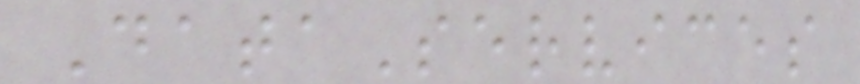DataServices
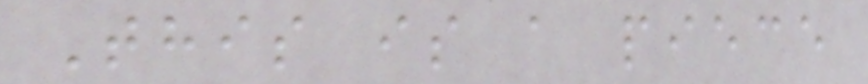This is a piece
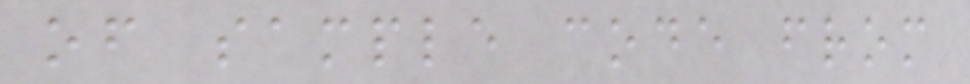of sample code from
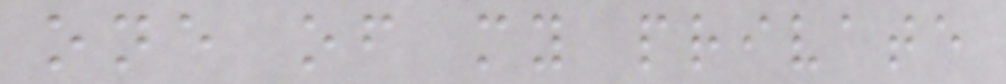one of my private
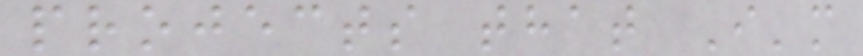projects that I'm
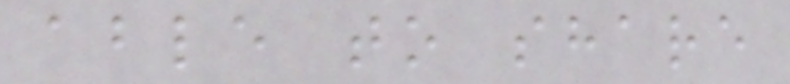able to share
